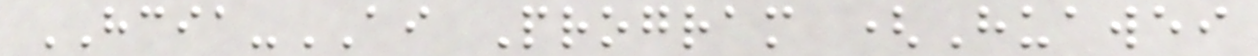HCIA-AI Program (Huawei
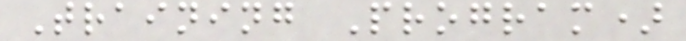Training Program)
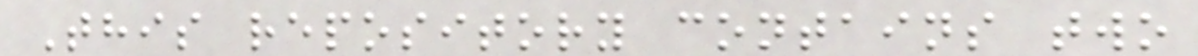This repository contains two
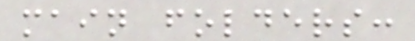main folders:
